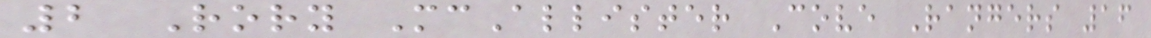2 Rory McAllister Cove Rangers 16
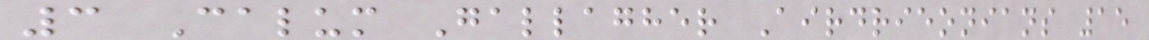3 Calum Gallagher Airdrieonians 15
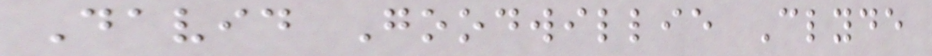David Goodwillie Clyde
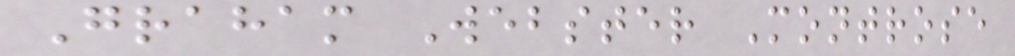Graham Webster Montrose
